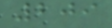209
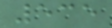535
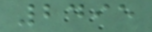2495
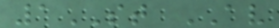1ST AV
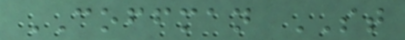COFFMAN ST
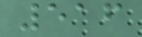516
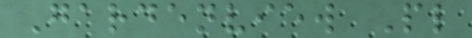Gardenview Pl
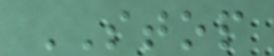STOP
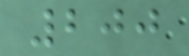200
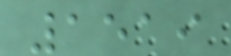1519
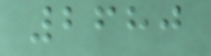2680
